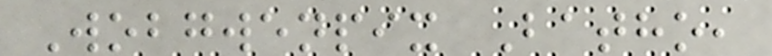Wobgwenpix Batho,
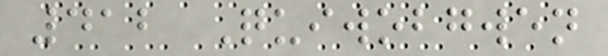412 Quiwobgwen
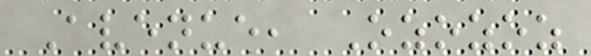Avenue, Ozozoz
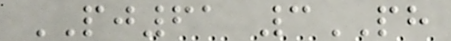PJ61 3PH
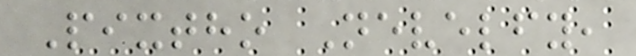Pixtho Nevelfy,
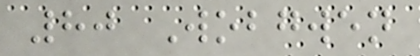80 Wobgwen
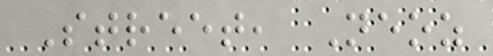Street, Neoz
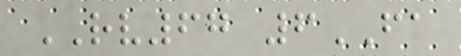RV67 6FA
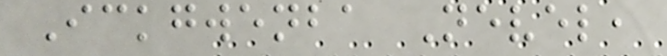Ickgwenba Nevel,
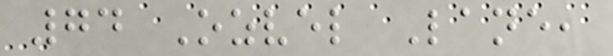74 Ozvel Lane,
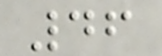46
